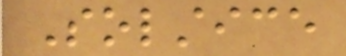Solstice
